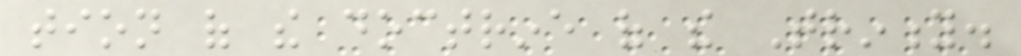tion of the doctrine of the Trinity.
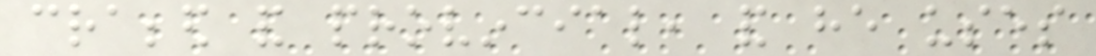crabbed and provincial, and he uses
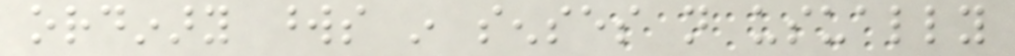ordinary words in senses not usually
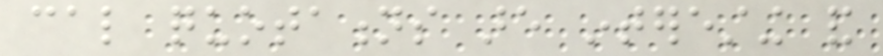cal quotations are interesting and
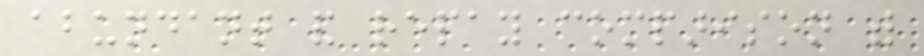abundant and repay comparison with
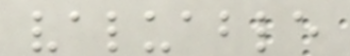valuable
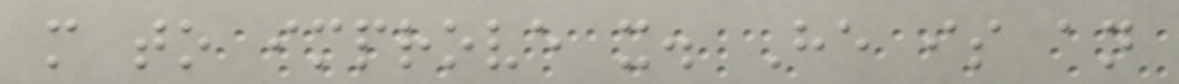more to improve it. He is an
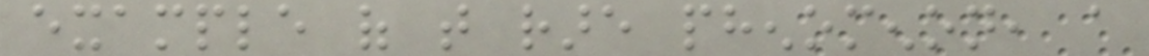example of that rare phenomenon, a
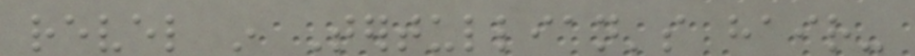revel in Tertullian's hair-
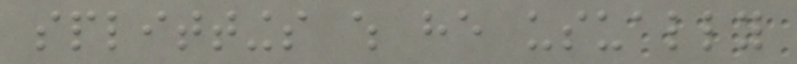splittings which he usually
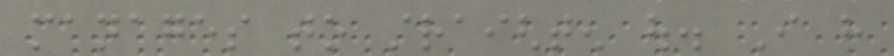manages to straighten out. I have
